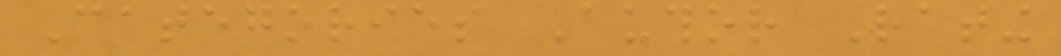Categories Author Rating
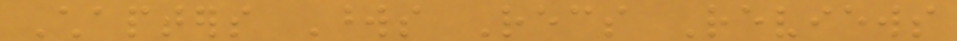Chapters Words Recs Reviews
